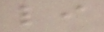li
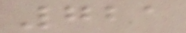721
